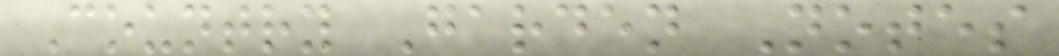Country Garden Notes
